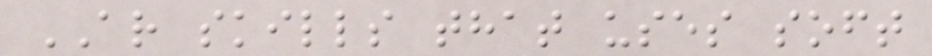AR skills that uses soft
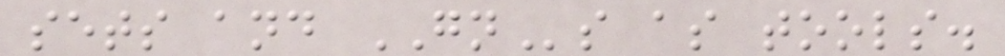sets and GNs as tools.
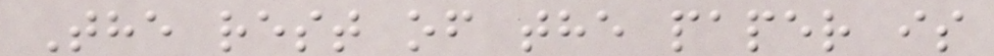The rest of the paper is
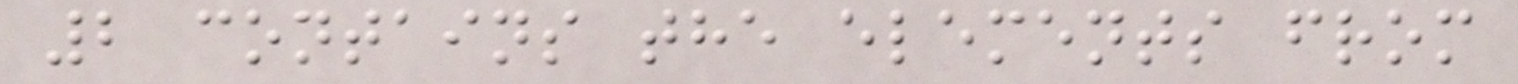2 contains the elements from
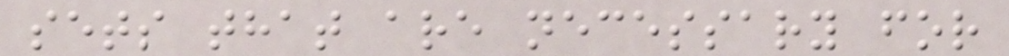sets that are necessary for
